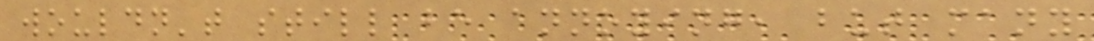wouldn't still be annoying, but many
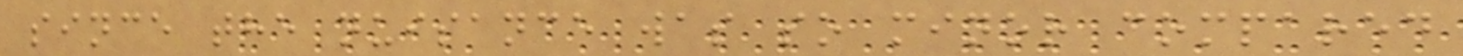since the nuisance was so minor compared
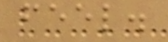feel.
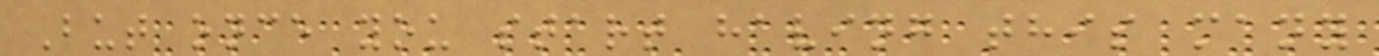But once you start having this many
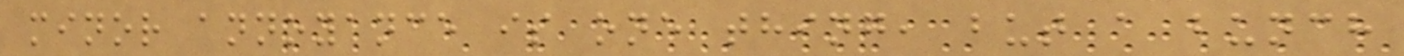minor annoyance is one thing, but a bunch
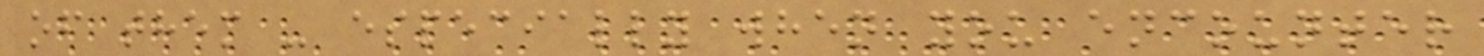of them - especially when you encounter
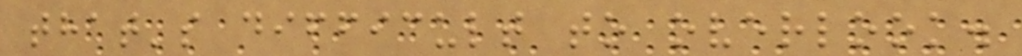that's difficult to overlook.
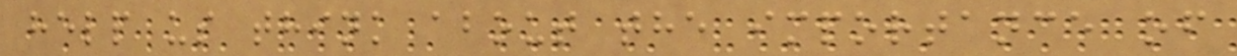help us think about the importance of
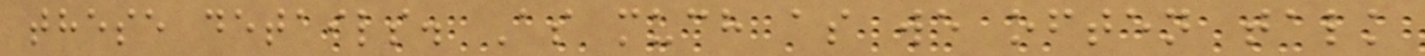these details. As much as we often talk
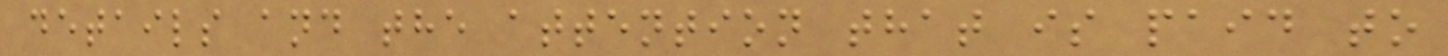details and the attention that is paid to
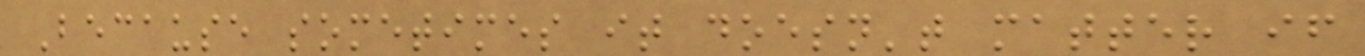Because sometimes it doesn't matter if
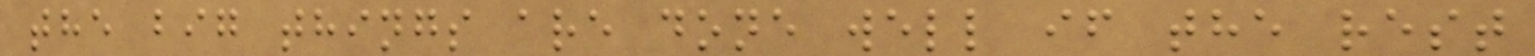the big things are done well if the rest
